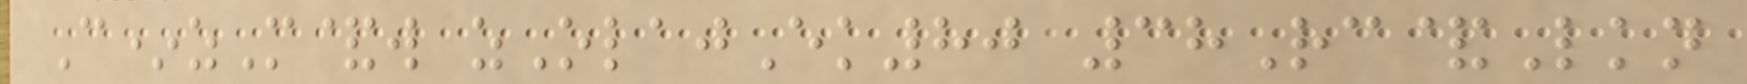C*zM&w zOlajEk80 38Rc&Lkn
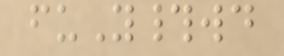fuY#wd
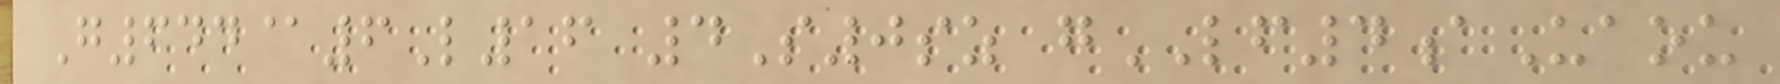G644@6L16 4S0sz gLF4aUaou
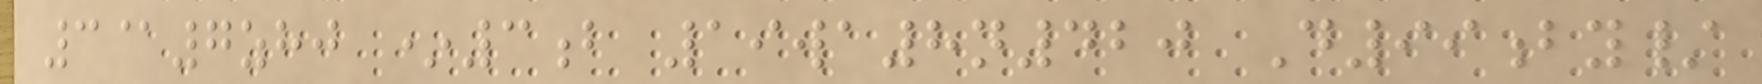3@7zhj *3b 19wa8n420 D99by/
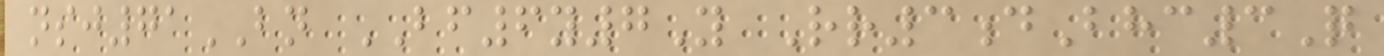nsj71BN BF6y7Y Rr3dBhc3Q
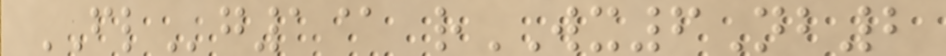FLg1@ rWX6Nb2
